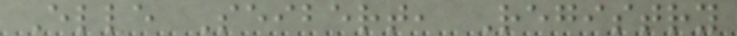Elle Seibert, Registry
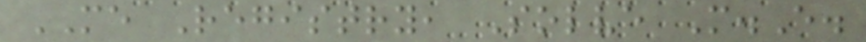ME Registry, Solve M.E.
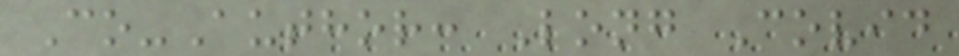Co-Author: Long Covid
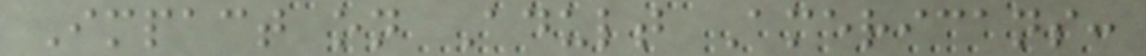Impact on Adult Americans:
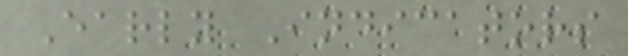Early Indicators
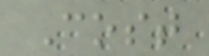Cost
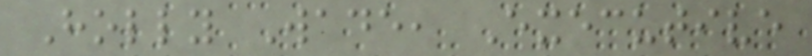Holly Wade, Executive
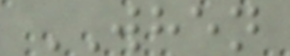WHEN
